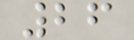26
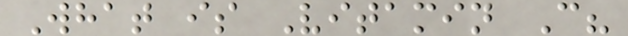What is Vitamin C?
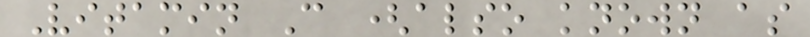Vitamin C (also known as
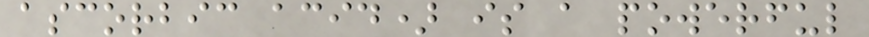ascorbic acid) is a powerful
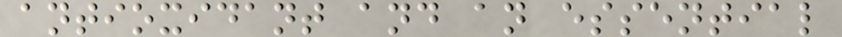antioxidant and an essential
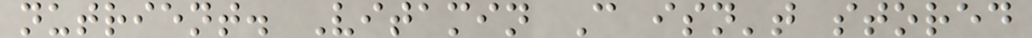nutrient. Vitamin C isn't stored
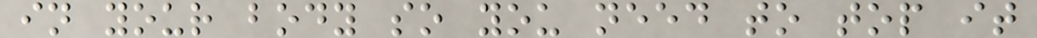in your body so you need to top it
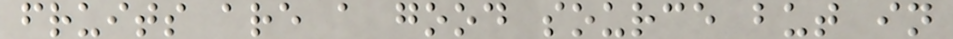fruits are a good source but in
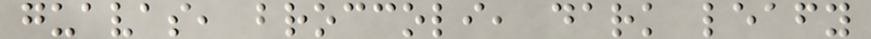guavas, broccoli, dark leafy
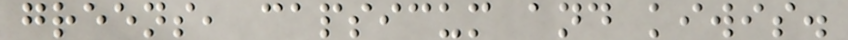greens, capsicum and kiwis.
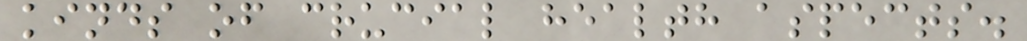kinds of crucial health aspects.
